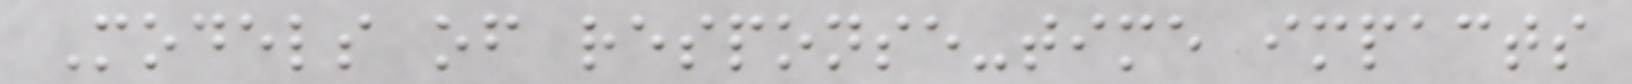Models of response-time impacts
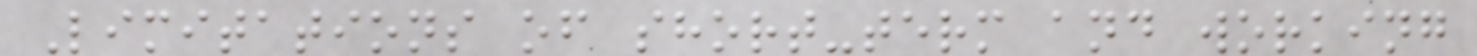Limitations of short-term and working
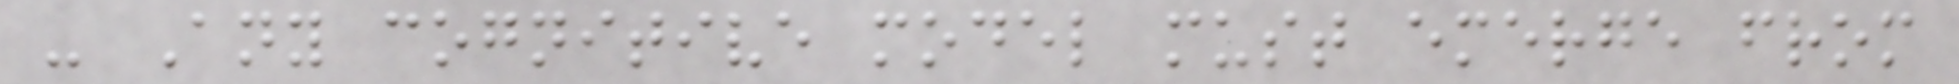- Any cognitive model must emerge from
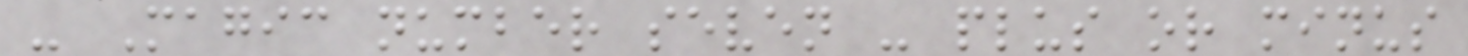- Magic number seven - plus or minus
